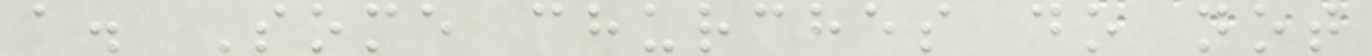a. Some churches do not
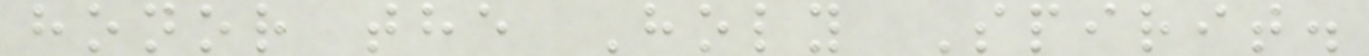honor the Holy Spirit.
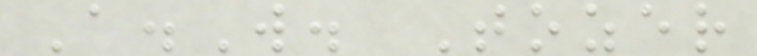A.W. Tozer
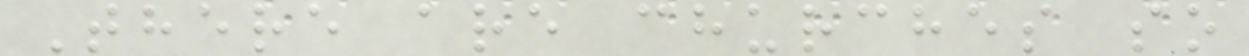There are churches so
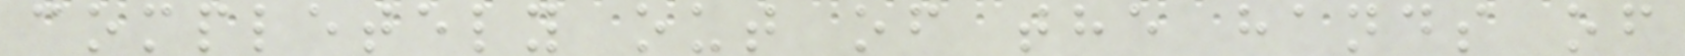completely out of the hands of
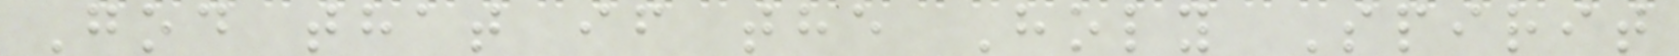God that if the Holy Spirit
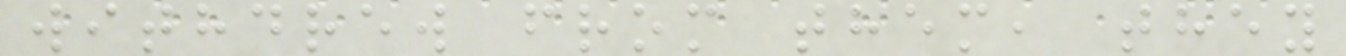withdrew from them, they
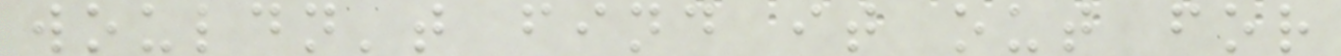wouldn't find it out for
